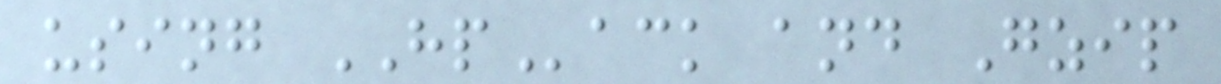using HPack and Gzip
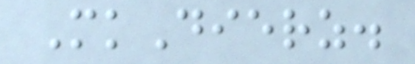MkDierz.
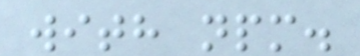with npm.
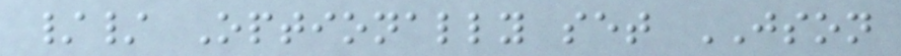// Optionally set JSON
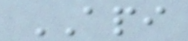API
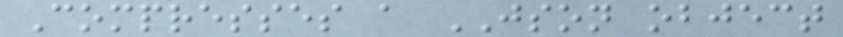Compresses a JSON object
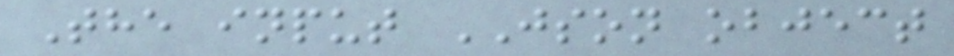The input JSON object
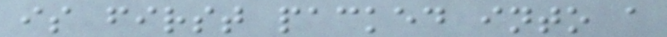is first packed into a
